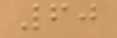60
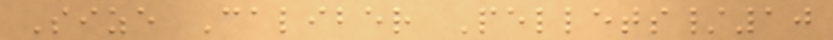Size Caliber Pellets/10
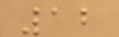12
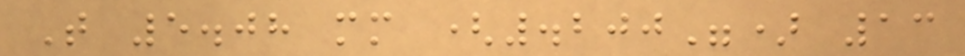T 5.08 mm (.200") 13
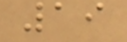19
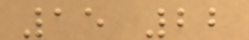15 22
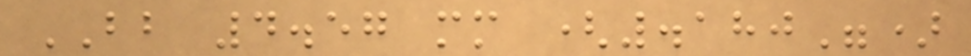BB 4.57 mm (.180")
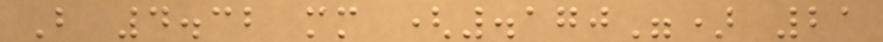B 4.32 mm (.170") 21
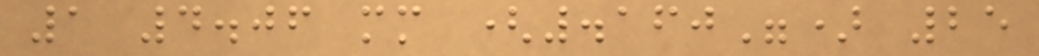1 4.06 mm (.160") 25
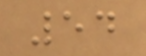54
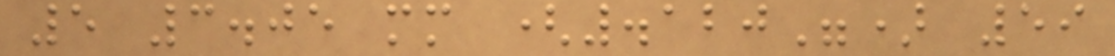5 3.05 mm (.120") 59
